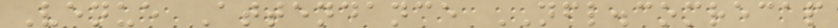Venue Attendance NFL.comrecap
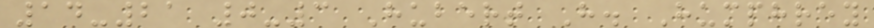14-21 0-3 Hubert H. Humphrey
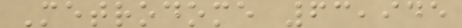Metrodome 63,945
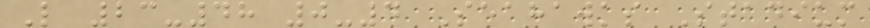L 23-48 0-4 Seahawks Stadium
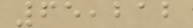65,212
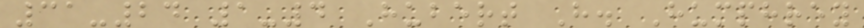31-24 1-4 Hubert H. Humphrey
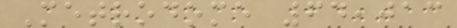Metrodome 64,013
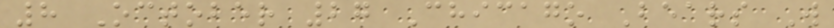8 October 27 Chicago Bears W
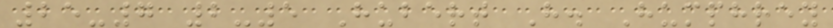25-7 2-5 Hubert H. Humphrey
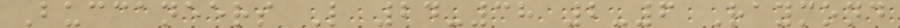Buccaneers L 24-38 2-6 Raymond
